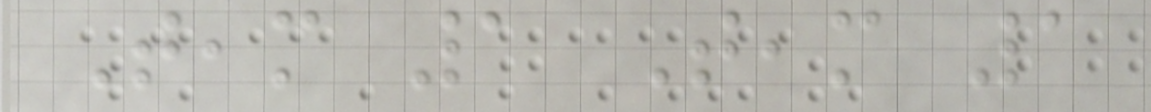Team 1 Team 1
